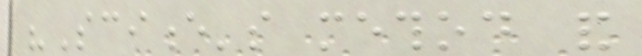"Science's method and
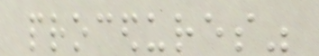procedures"
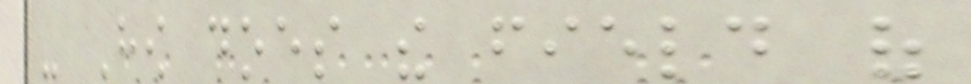- How does the field of
